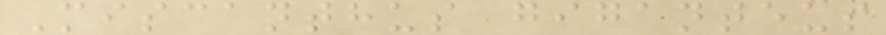Miscanthus giganteus
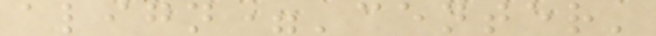align='center'
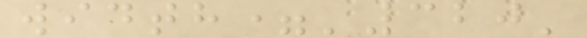width='320'
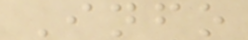Info
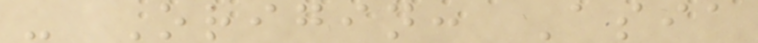- Origin: Asia
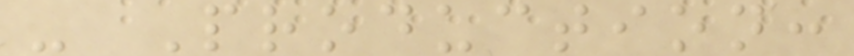- Production:
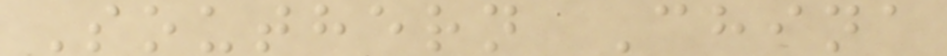Southern China
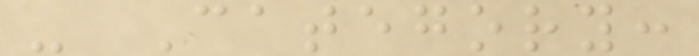- Category:
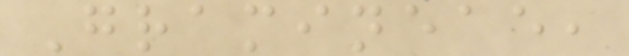Gramineae,
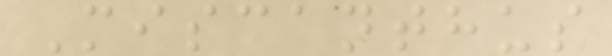Miscanthus
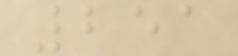251
